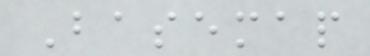Basemap
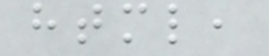html,
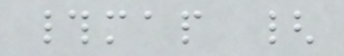#map {
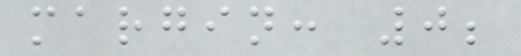margin: 0;
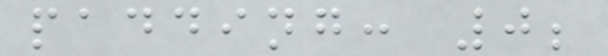padding: 0;
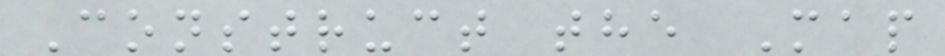Construct the Map
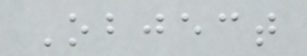Object
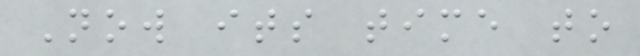Now its time to
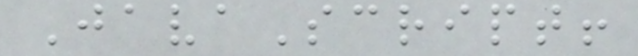JavaScript!
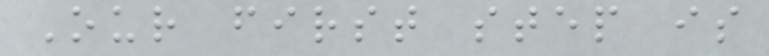Our first step is
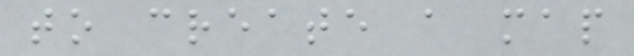to create a map
